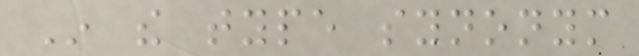In the type synonym
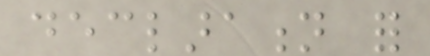declaration for
